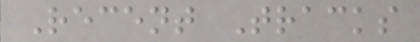Recent Tracks
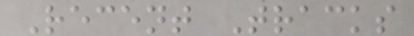Recent Tracks
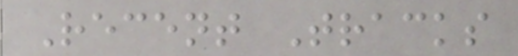Recent Tracks
